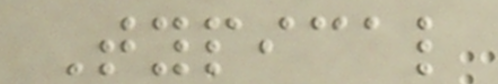Typical
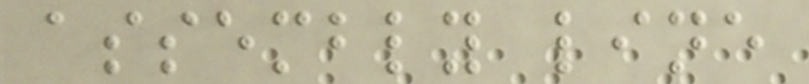assembly line
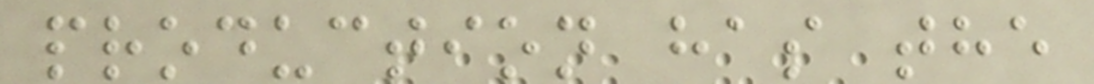production has the
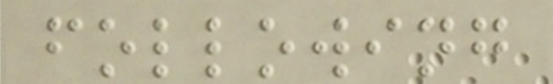following
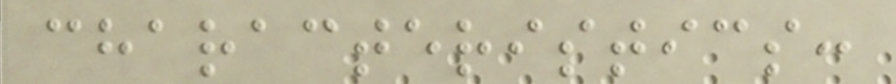characteristics:
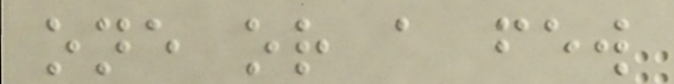one or a few
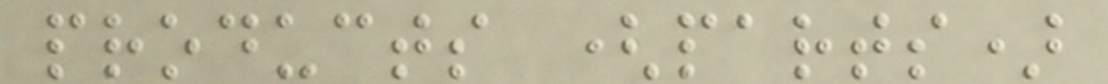products (parts)
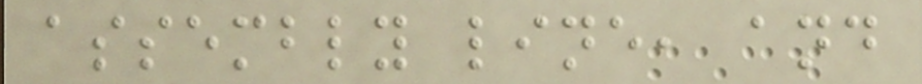assembly line, and
